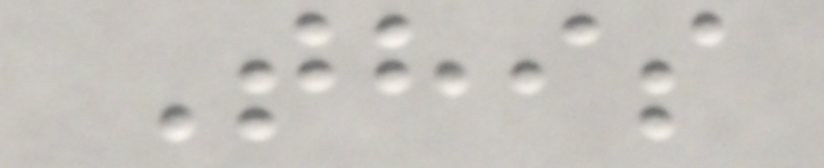This
